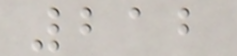212
